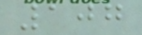107
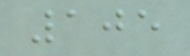105
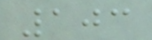103
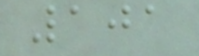101
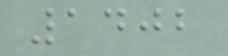1402
